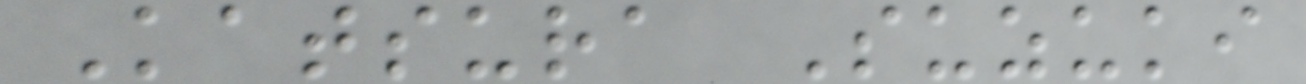Katsura Suzuki
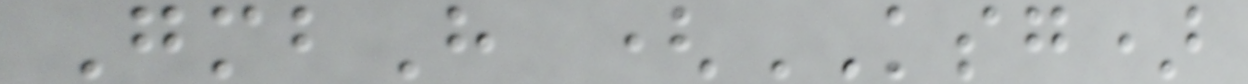GmbH (KSG)
